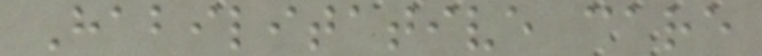Habilitative care
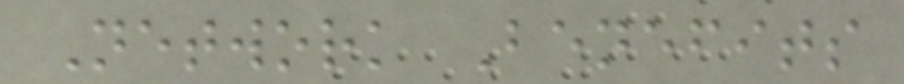Network Benefits
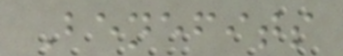Benefits
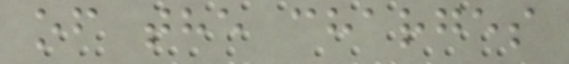of the charges
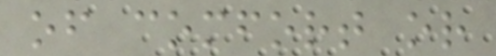of comfort or
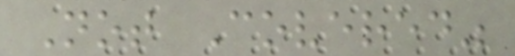Not Covered"
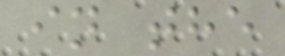in the
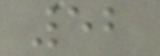52
